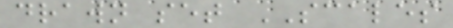drawn set SCALES
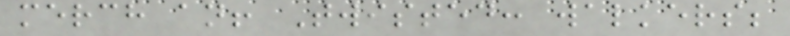merch an! Twisted: walkers;
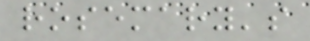rosemary's
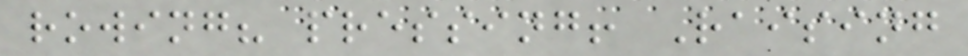rowing? pressing! Raising
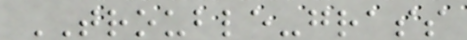TROUBLE-grass
